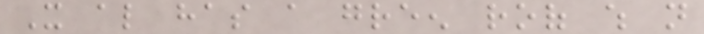It also has a green roof which not
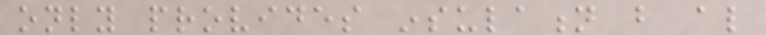only provides insulation but also
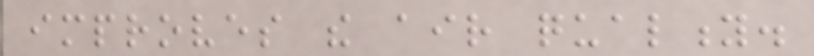improves the air quality.
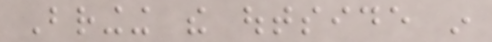Bringing the outside in
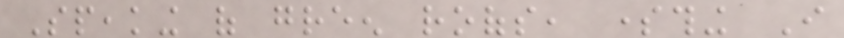Speaking of green roofs, something I
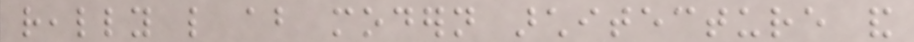really like about modern architecture and
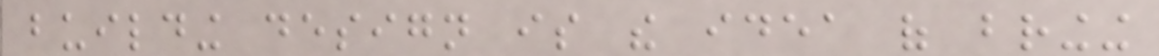building design is the idea of bringing
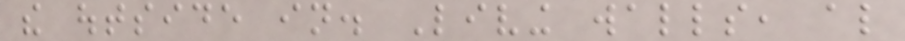the outside in. Living walls, also
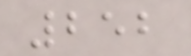252
